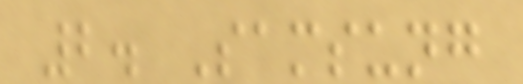2. Samsung
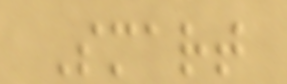Smart
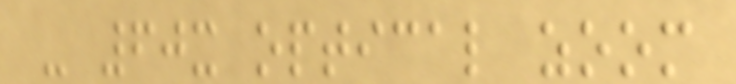- 60x optical zoom
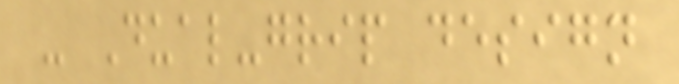- Dual-grip design
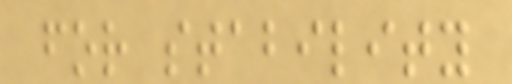for stability
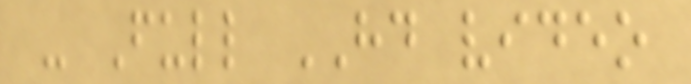- Full HD video
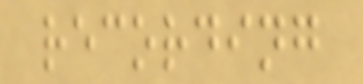recording
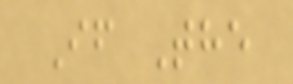If The
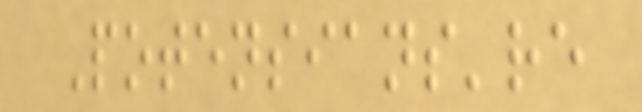Potensians're
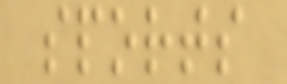sports
